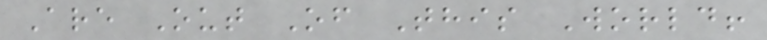Are Out Of This World!
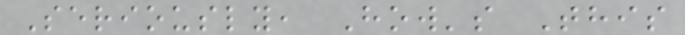Seriously, How's This
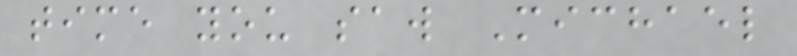time you saw Michael
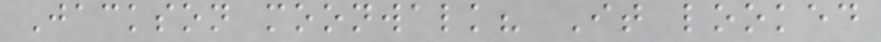Jackson moonwalk? It looked
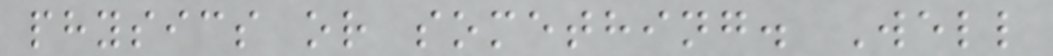physics or something. Well
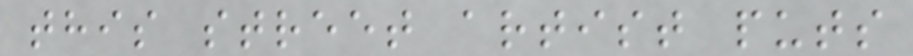this street artist puts
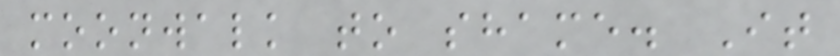moonwalk to shame. It
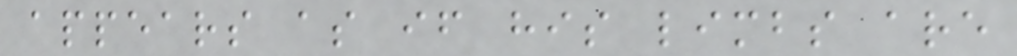appears as if his limbs are
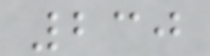230
